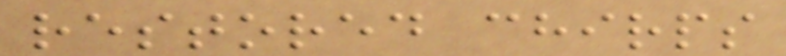restored chirps
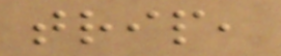trip,
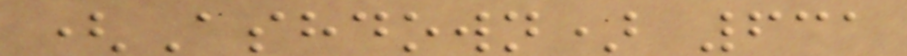(Ashdown) 631
